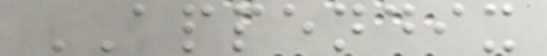APPENDIX
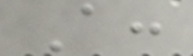A:
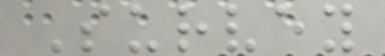Survey
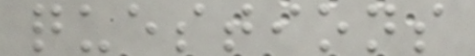questions
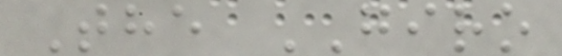The GIRO
